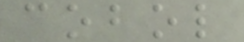cobol
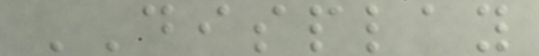DISPLAY
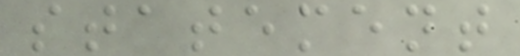statement
